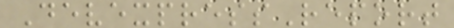DevexpressReport
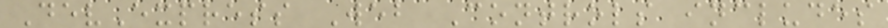DevExpress Web Controls includes
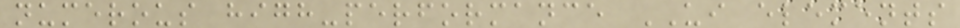numerous high-performance UI elements
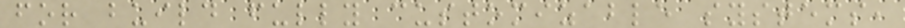for build fully customizable systems,
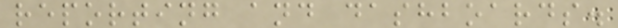reporting and dashboards.
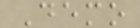Demo
